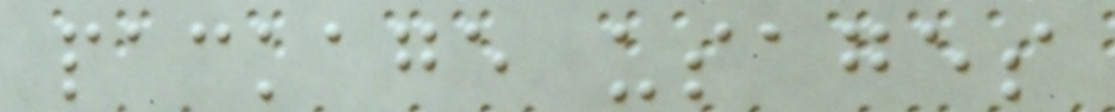package usages
